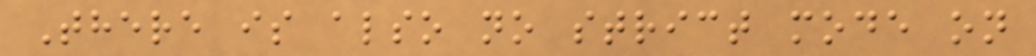There is also no strict mode on
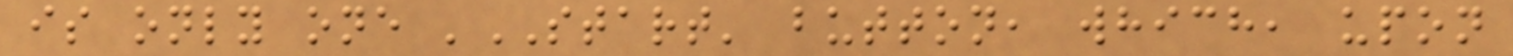is only one 'START' button, which, upon
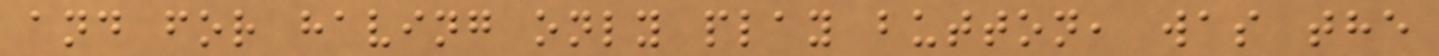and for having only play button, was the
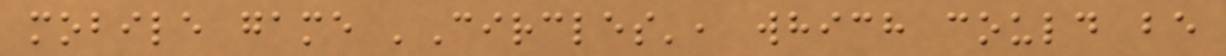mobile game 'Circles', which could be
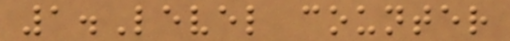1.Level counter
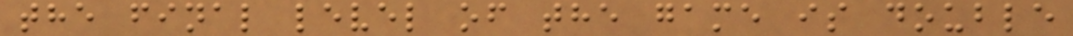the final level of the game is double
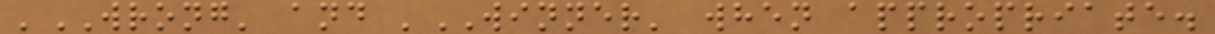'WRONG' and 'WINNER' when appropriate.
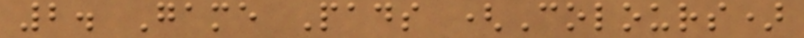2. Game Pads (Colours)
